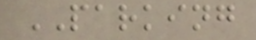PARKING
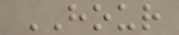HOUR
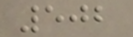502
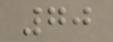70
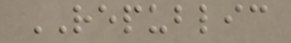REPUBLIC
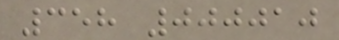358 000010
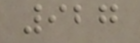927
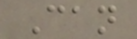Can
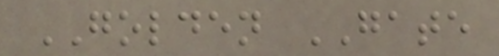GOLDEN GATE
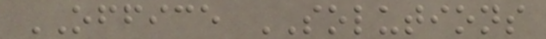OFFICE SOLUTIONS
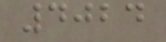4024
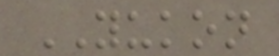YUKON
